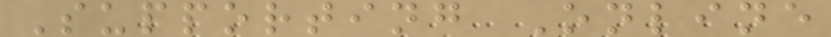Supporting Online
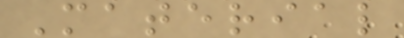Material
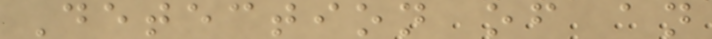Detection of an
